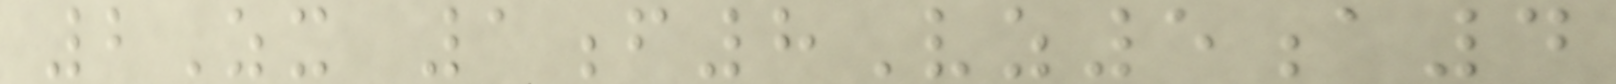2Zx 1f8Vz5a4
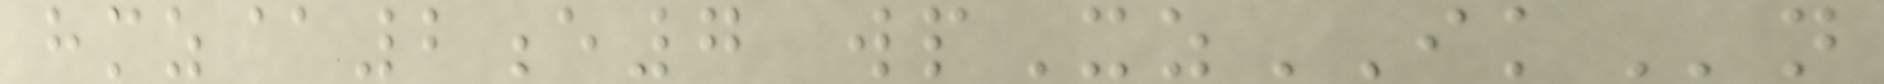hmz@2e7 wpXzIKn
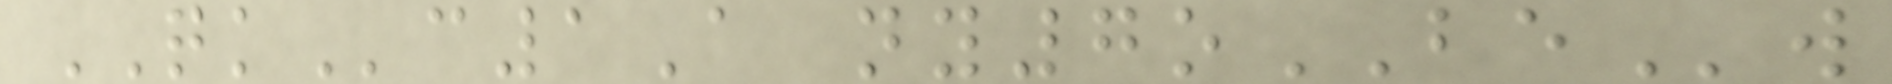QKc1A ny7oBEw
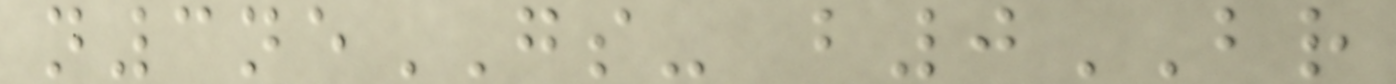n3neGS- b0BR
